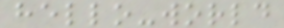hello-world
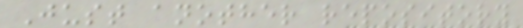Just another repository
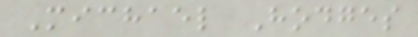Michael Hodges
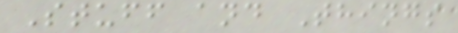Stuff and Things
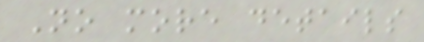No more details
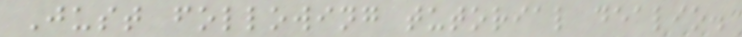Just following tutorial dealio.
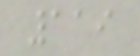119
